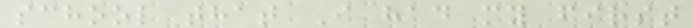school that I had my first
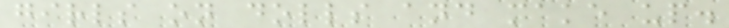girls on dolls and make up.
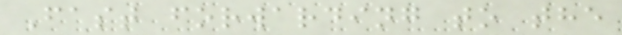Fast forwarding to the
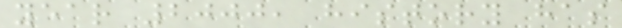year 2000, history has
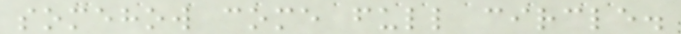somehow come full circle.
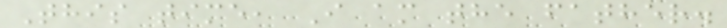This time, I am the father.
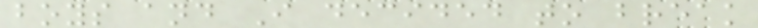boys and I decided to break
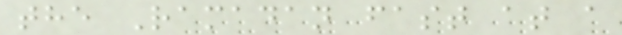the Ramadan fast at a
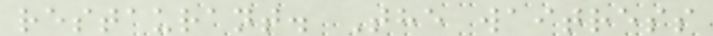restaurant. The waitress
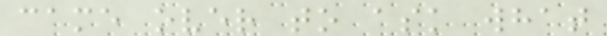came over to ask what
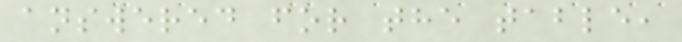answered for the table,
